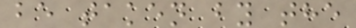be taken by the
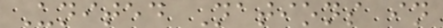United Nations in
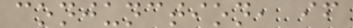conjunction, if
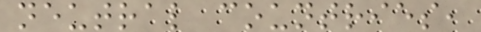neutral countries,
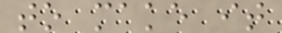to make it
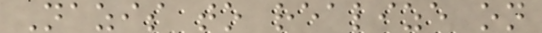Nazis to realize on
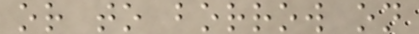or to borrow on
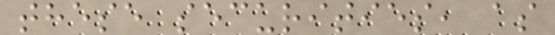these securities, as
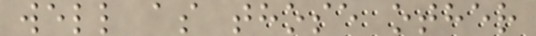well as those other
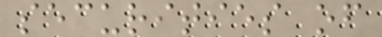securities of
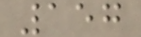157
